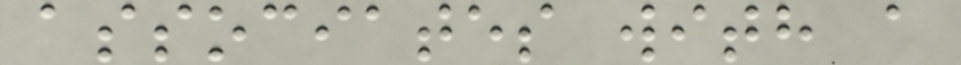associates with a
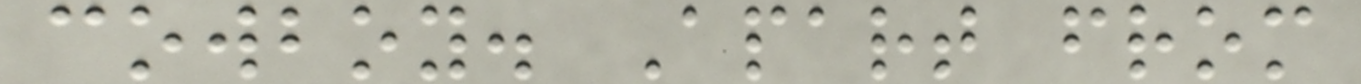cowboy. Apart from
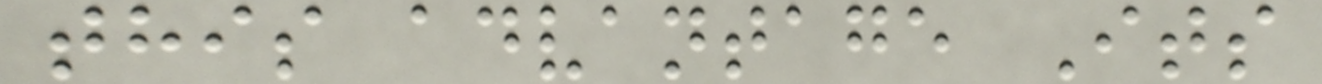this advantage Its
